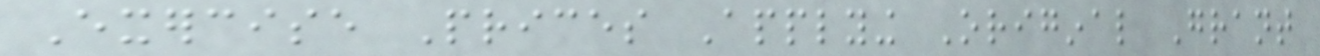Exercise Prices Applying Original Grant
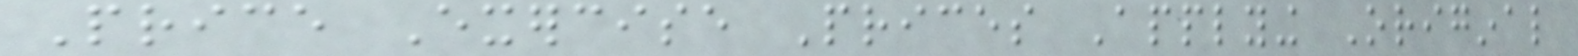Price Exercise Prices Applying Original
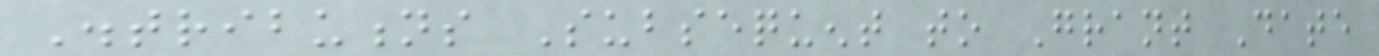Distributions Subsequent to Grant Date
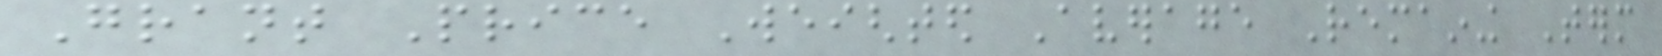Grant Price Weighted Average Remaining Term
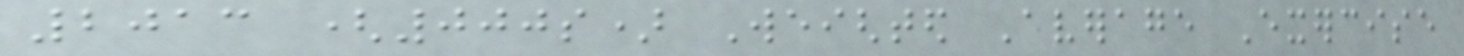2013 (000s) Weighted Average Exercise
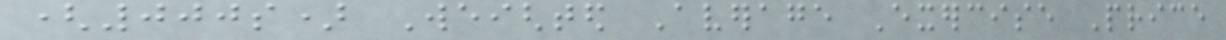(000s) Weighted Average Exercise Price
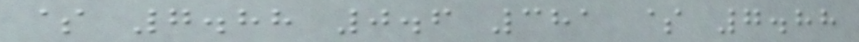$ 7.88 0.6 381 $ 7.88
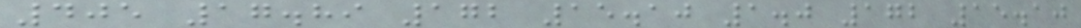405 17.89 172 15.10 1.0 172 15.10
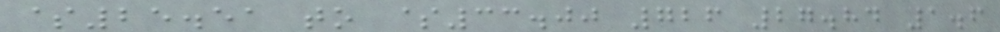$25.51 to $33.00 726 27.84 1.6
